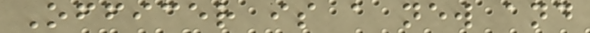Officer is a new and
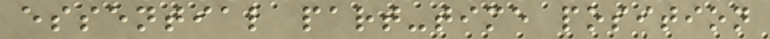essential part-time position
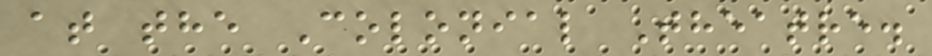at the Colonial Theatre.
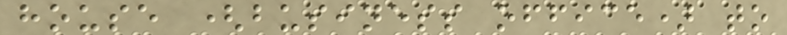house (business office) to
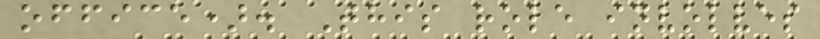office). This role involves
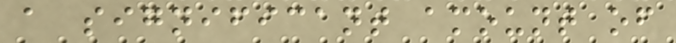a significant amount of
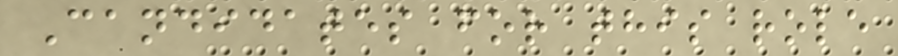Candidates for this role
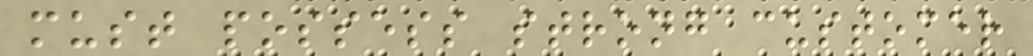must possess strong customer
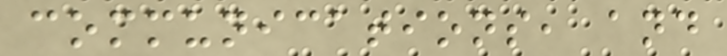communications, and
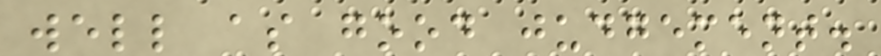well as good judgement.
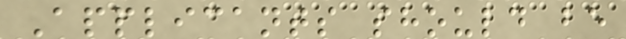Applicants should be
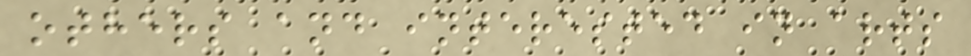others and interested in arts
